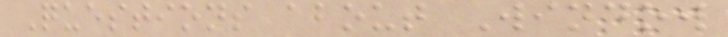Questions about Window
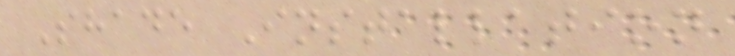Shade Installation
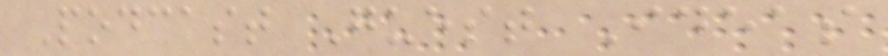Podcast Guest Ideas
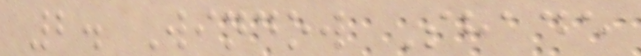2. Window Shade
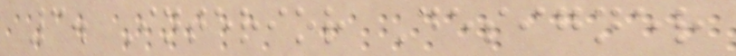3. Interior Designer
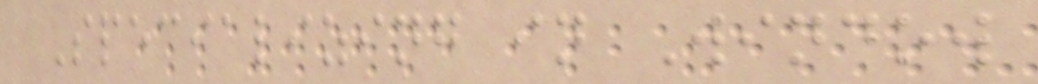Specializing in Window
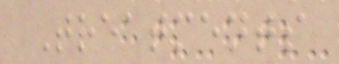Treatments
